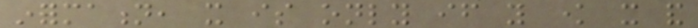information, it is only if you know it and
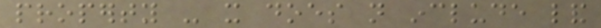property - it does not include land
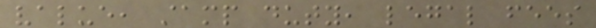value, stamp duty, legal fees
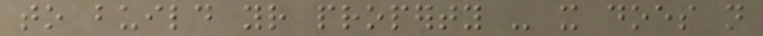to build your property - it does not
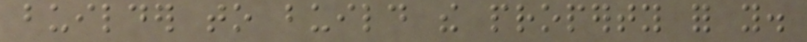builder to build the property for you.
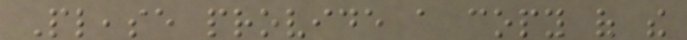Please provide a copy of the
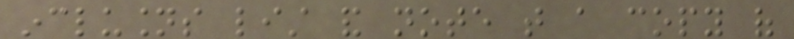inclusions list and note that a copy of
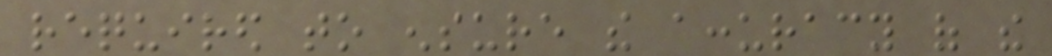required to ensure the accuracy of the
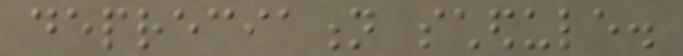depreciation schedule.
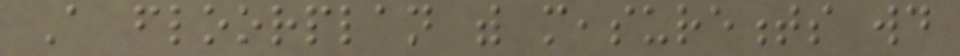A floorplan with measurements would
